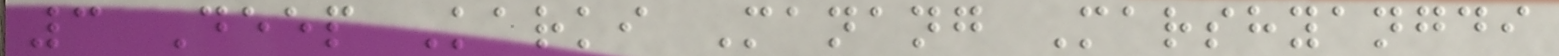3 Deep Karki Manang Marshyangdi
